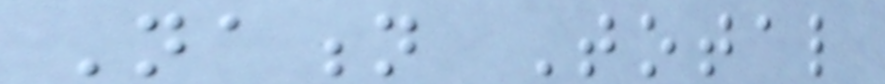Nation Total
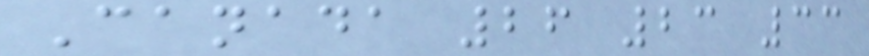Canada 26 23 33
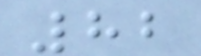82
